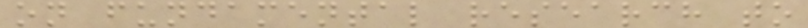on fundamental research to
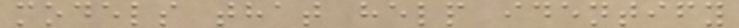models that help identify
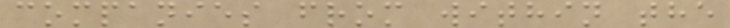companies from within the
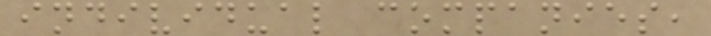individual companies,
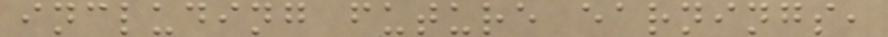including future earnings,
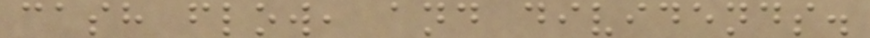cash flow, and dividends.
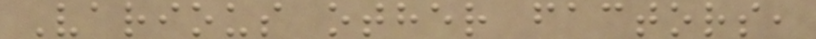Various other factors,
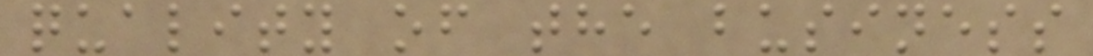quality of the business
